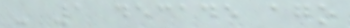- 1 decade ago
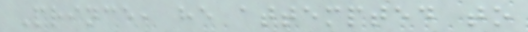Prince, he attempted to
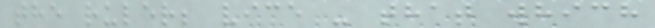the ruler; vice - that which
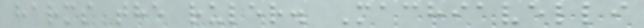harms the ruler. Machiavelli
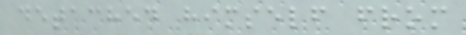detached himself from
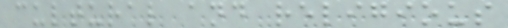cultural and religious
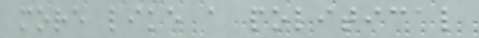more like a political
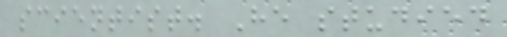scientist. He studied
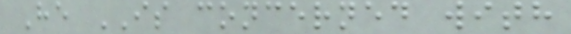He IS concerned with
